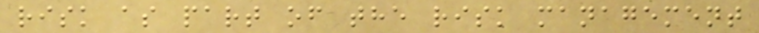risk as part of the risk management
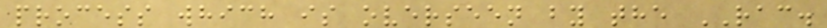process which is overseen by the RAC.
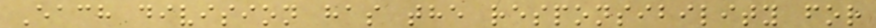Each division has the responsibility for
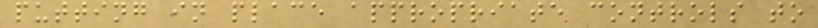putting in place appropriate controls to
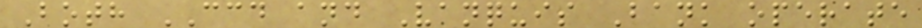Both CCD and Vanquis Bank operate
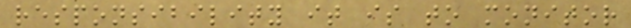responsibility it is to monitor
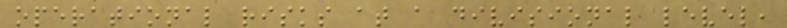operational risks at a divisional level,
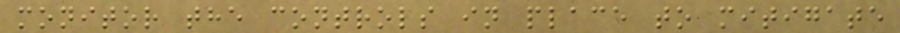monitor the controls in place to mitigate
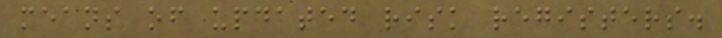means of updated risk registers.
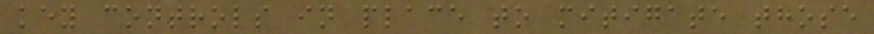key controls in place to mitigate those
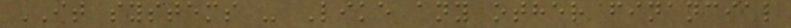IT systems - Like any other financial
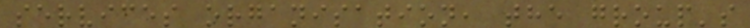services organisation, the group's
